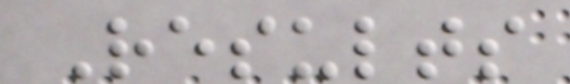Results
